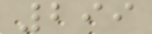299
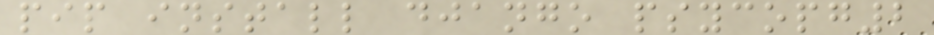pip install django psycopg2
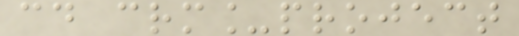cd crm_project
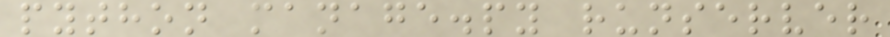python manage.py runserver
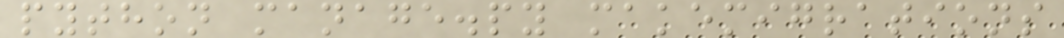python manage.py makemigrations
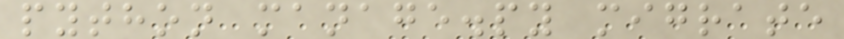python manage.py migrate
